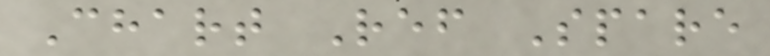Chart Ref Spare
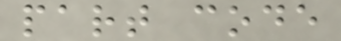part code
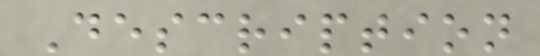Description
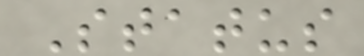Status
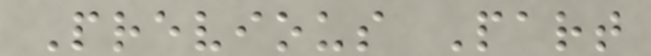Previous Part
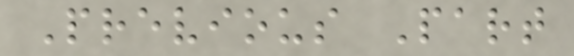Previous Part
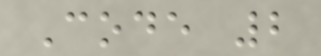Code 2
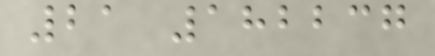21 182237
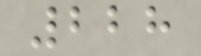228
